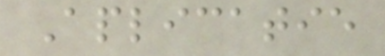Aplicatie
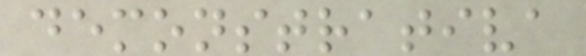demonstrativa
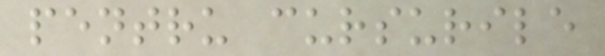pentru cursurile
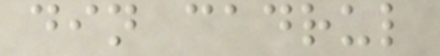din cadrul
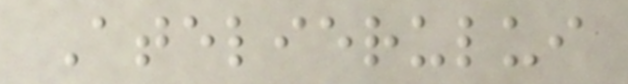Atelierului
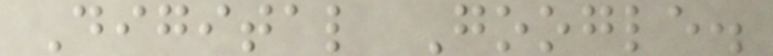Digital Google.
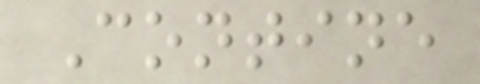Contine
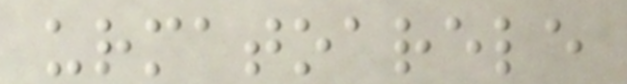urmatoarele
